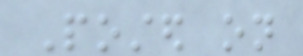Posted on
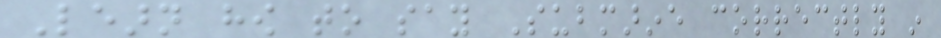Learn how to say Submarine correctly in
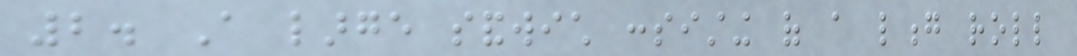2. A large sandwich consisting of a long roll
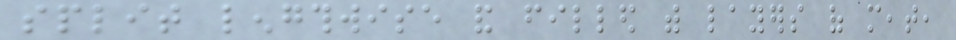split lengthwise and filled with layers of meat,
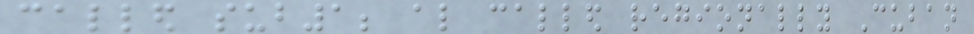called sub1; also called regionally Cuban
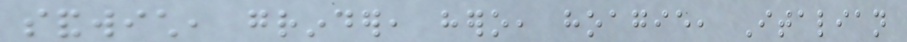sandwich, grinder, hero, hoagie, Italian
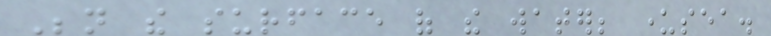Beneath the surface of the water; undersea.
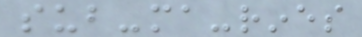sub-ma-rines
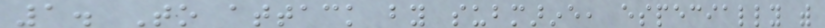1. To attack by submarine, especially with
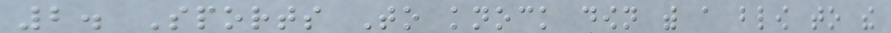2. Sports To knock down with a blow to the
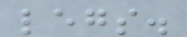legs.
